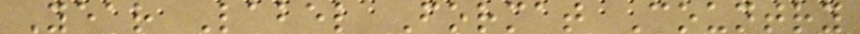Year Label Format Country
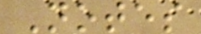Notes
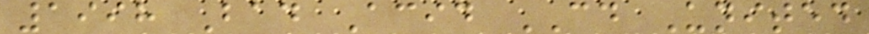1998 Bad Acid CD United
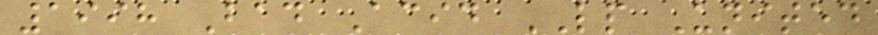1998 Bad Acid LP United
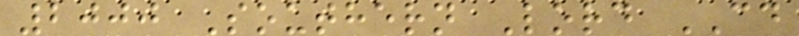2000 Southern Lord CD
